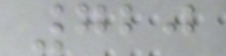720
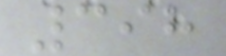398
